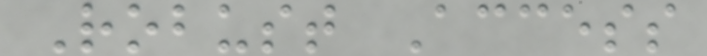Robust Access
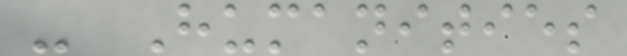- Humanities
